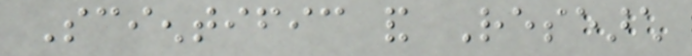Scientific and Research
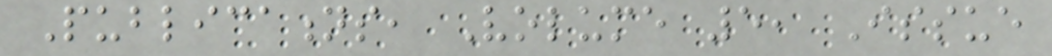Publications, Volume 5, Issue
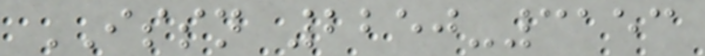ISSN 2250-3153
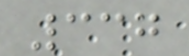337
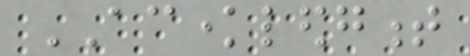ACKNOWLEDGMENT
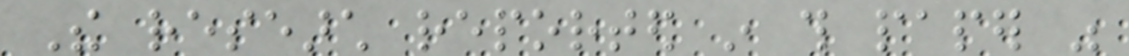The research reported in this paper was
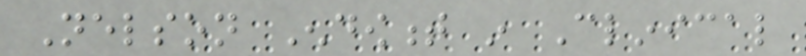Nelson Endowment in Clinical
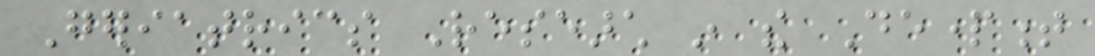Geriatrics Research in the Department
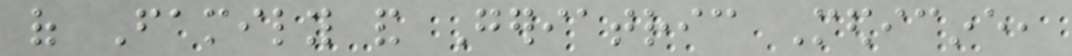of Family and Geriatric Medicine,
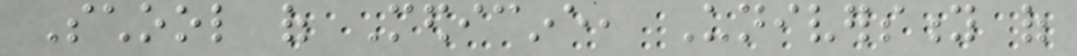School of Medicine, University of
